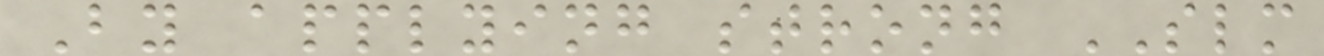By applying strong SLM
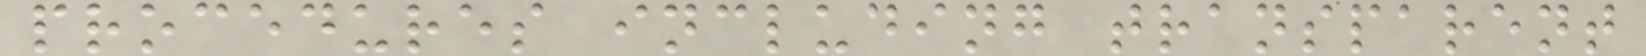procedures including transparent
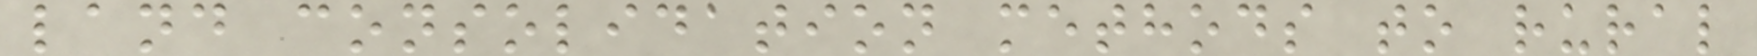land consolidation methods to rural
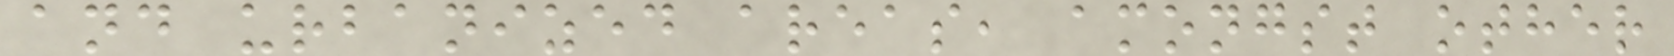and urbanized areas, amongst other
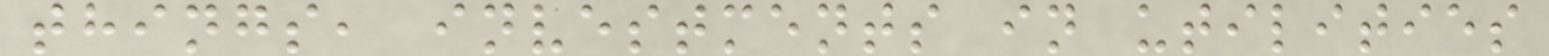things, investments in utilities
